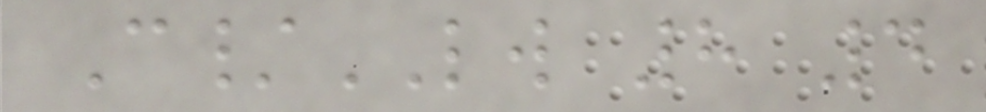C/LW 8 4
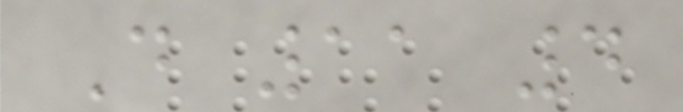D 11 4
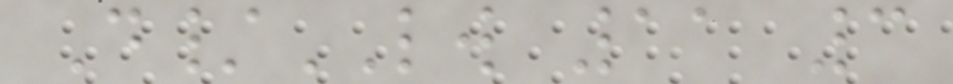D/LW 11 3
